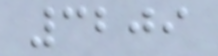3209
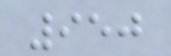950
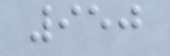950
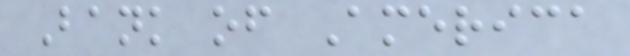Bank of America
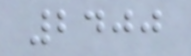2400
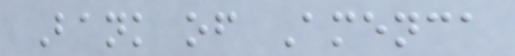Bank of Amenca
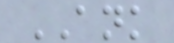ANK
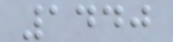1440
